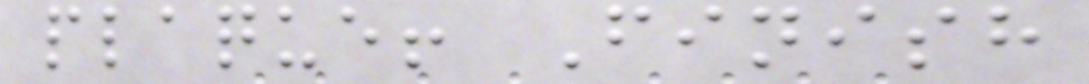plaque! Finish
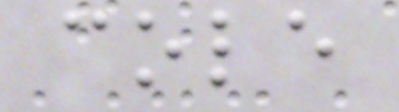cole
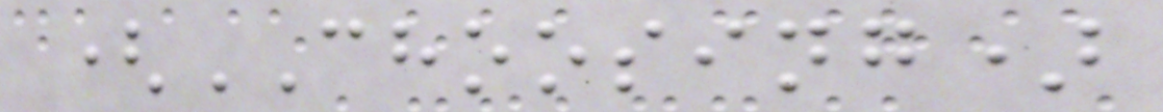(CHOOSING)
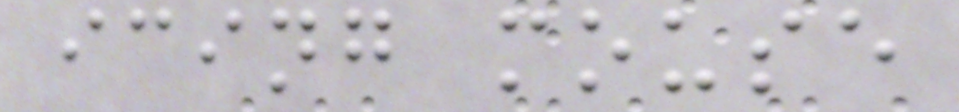icing mouse
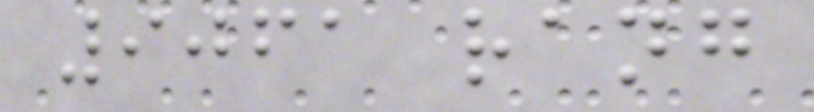9061 rang
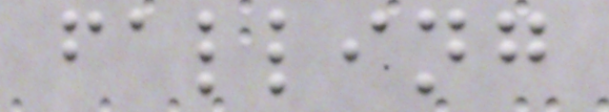falling
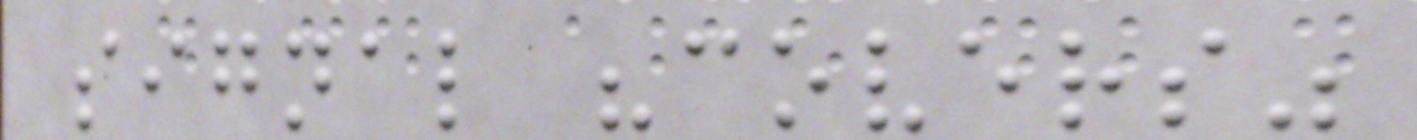signal "covers"
